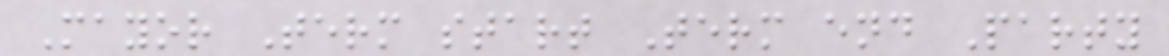Mayor Term start Term end Party
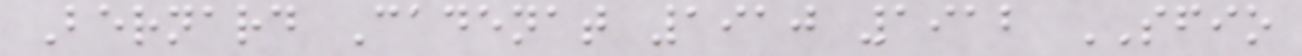Bernard Cadenat 1910 1912 SFIO
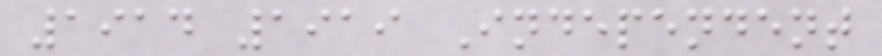1914 1919 Independent
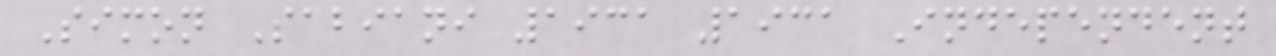Simon Sabiani 1931 1931 Independent
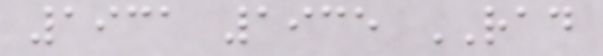1931 1935 RAD
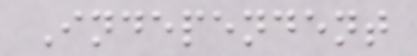Independent
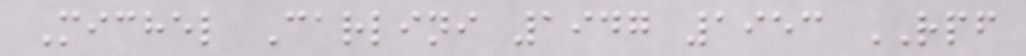Michel Carlini 1947 1953 RPF
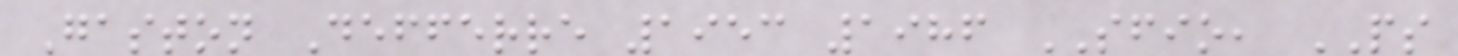Gaston Defferre 1953 1986 SFIO, PS
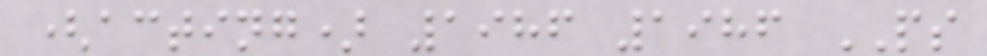(acting) 1986 1986 PS
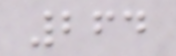264
